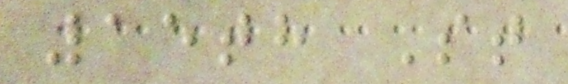15th St
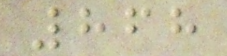868
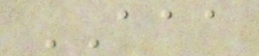AAA
